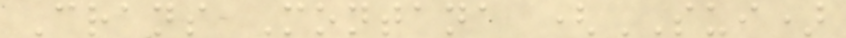Crans Montana (SUI)
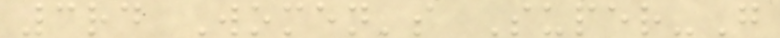3rd Women's Super-G
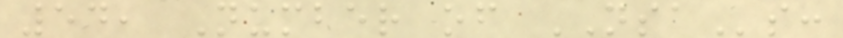54, Number of NSAs:
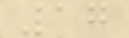17
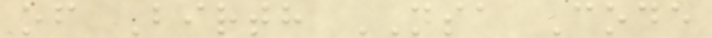of Birth NSA Code
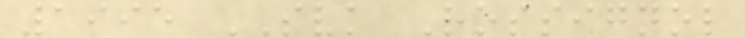1995 SVK Rossignol
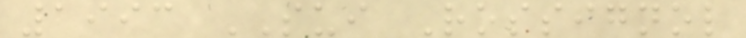1993 SUI Rossignol
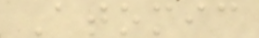Atomic
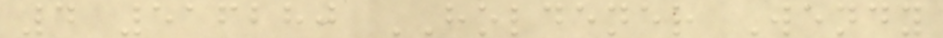4 516280 HOLDENER Wendy
